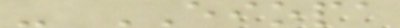- EIOPA
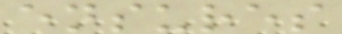ensures
